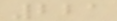221
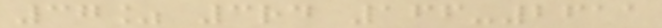37% 3rd 166-2611
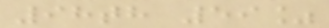98th 59%
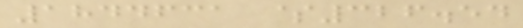1844631 $326.54
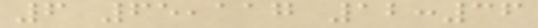6 65,117 12:36
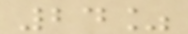24%
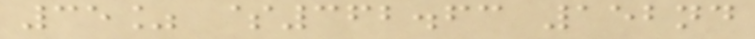35% $362.63 152nd
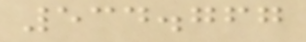534.767
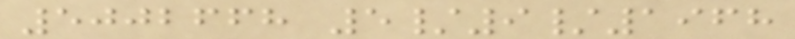5002668 5/9/1968
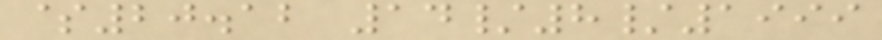$20.12 14/8/1999
